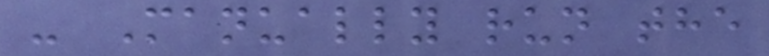- Manually run the
